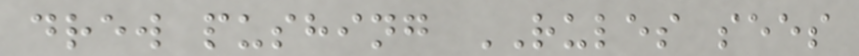drew pushing RULES sees
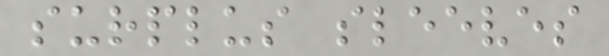surplus sleeves
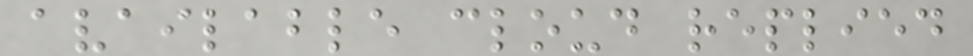available cloud replied
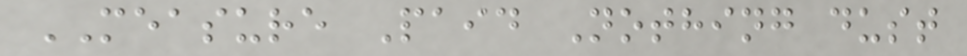MEASURE Paid Nothing dust
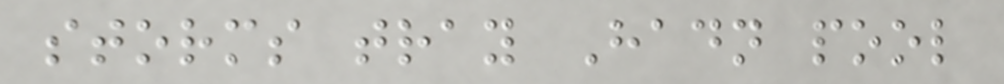storms tray Hadn pool
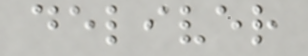deliver
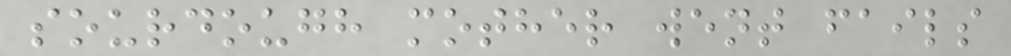sourdough mother went fails
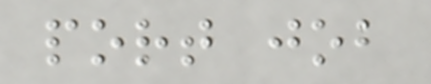port job
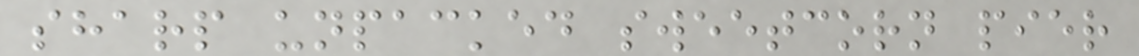sharp unpacked sweetcorn pier
